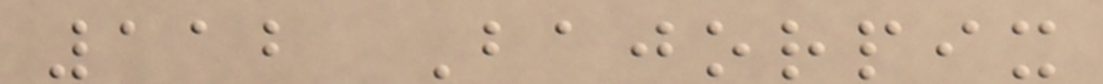112 Bajorpix
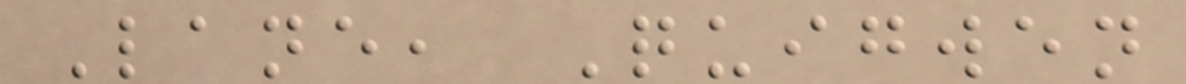Lane, Quigwen
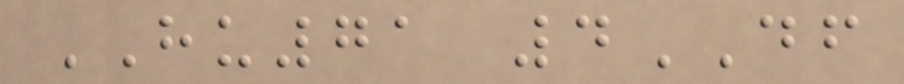HU71 4DF
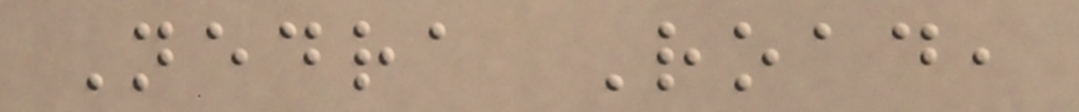Nedra Road,
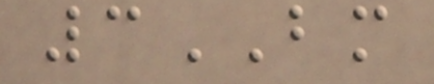3BM
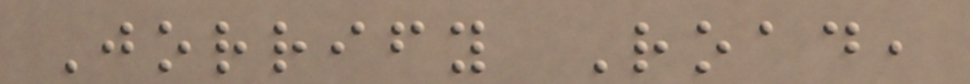Jorrify Road,
